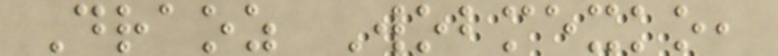Draoz Wobmexko,
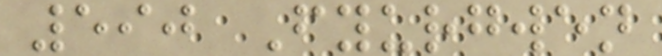590 Fyurgwen
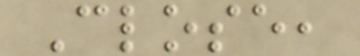Close,
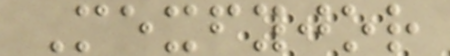Mexfyjor
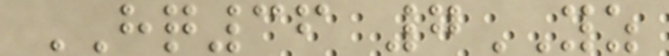HQ36 7YZ
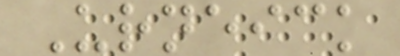Urneick
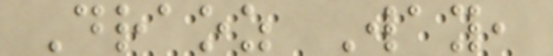Draoz Way,
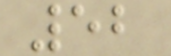52
